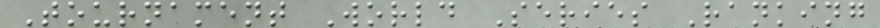Tournament World Series Ranking
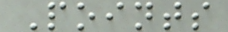Points
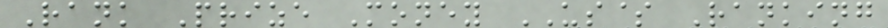Rank Prize Money US$ Ranking
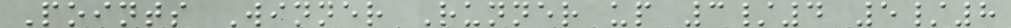Points Winner Runner up 3/4 5/8
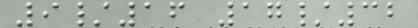9/16 17/32
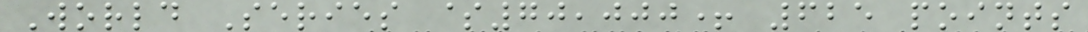World Series $70,000+ 625 points
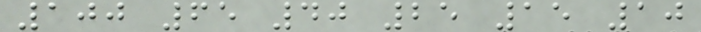100 65 40 25 15 10
